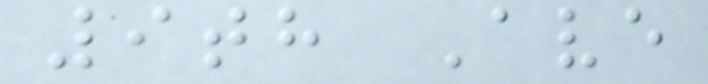9th Ave
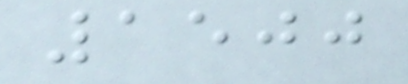1500
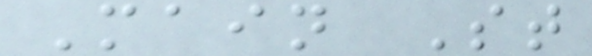Main St
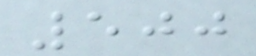500
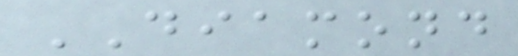DIAMOND
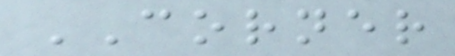CORNER
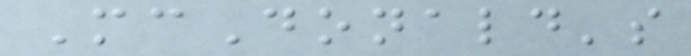McDonald's
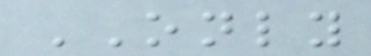ONLY
